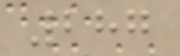287
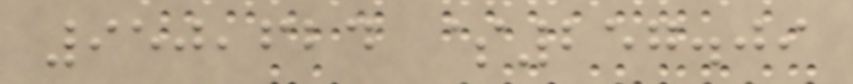950,624 $257.09
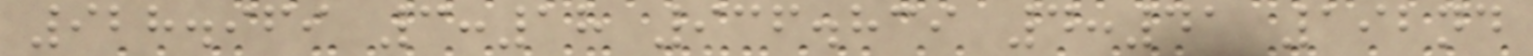928.969 3:18 936.839 4:41 192nd
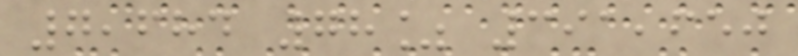7,684 78% 391,650
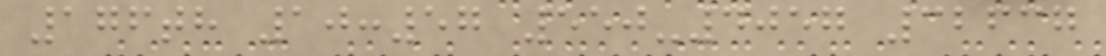176th 10:57 550-4057 32637
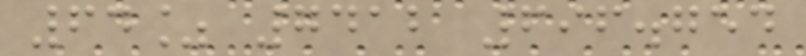64% 7412 696.754
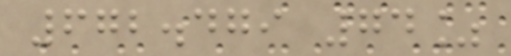672.479 74%
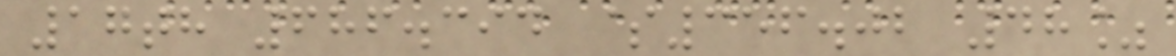17th 686.394 $356.02 48%
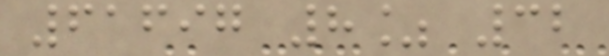61697 8% 32
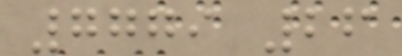7779 26
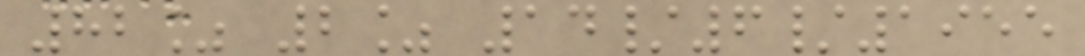82% 2% 14/6/1955
